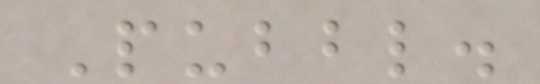Pubbl.
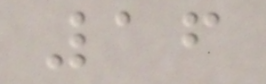16
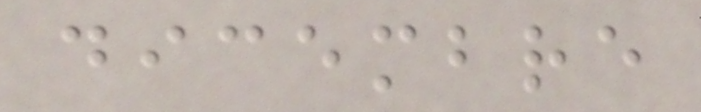dicembre
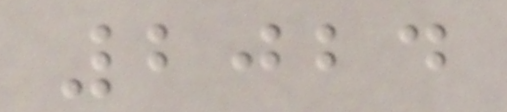2024
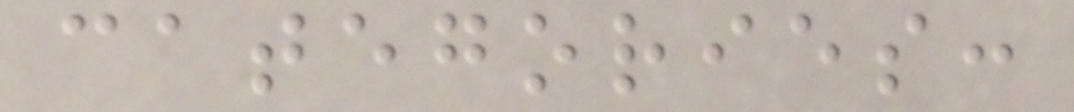categories:
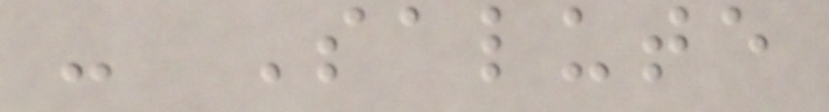- Salute
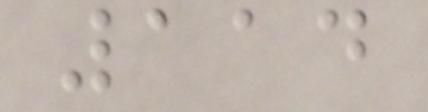114
